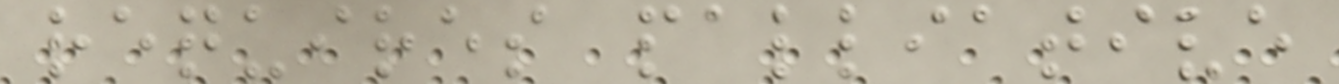requires palliative
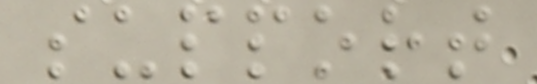support
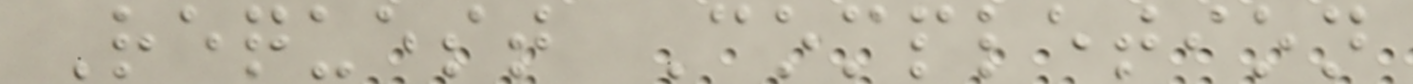Request Completion
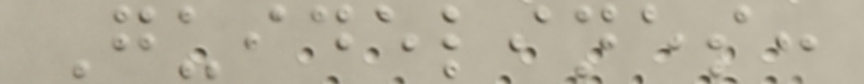Guidelines:
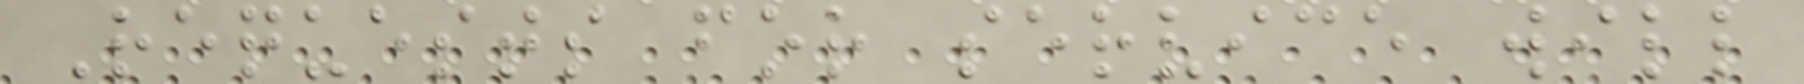Requests for service will
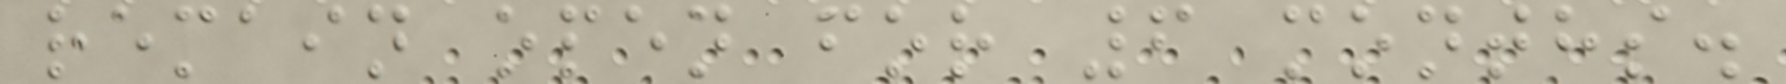remain open for 6 months.
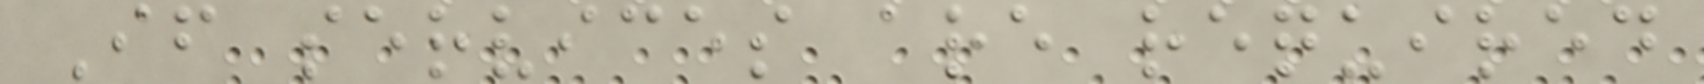If services are required
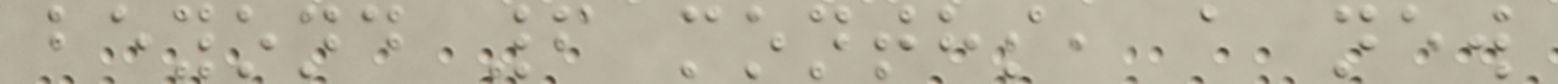beyond 6 months, a new
